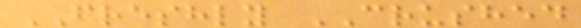FRESHLY CRUSHED
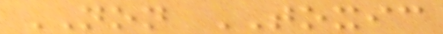NON TOXIC
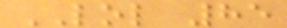LOL 85
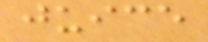juice
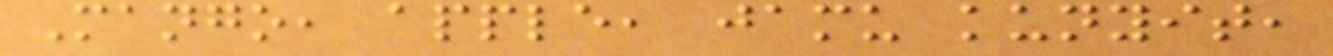Mango, apple, jamu kunyit,
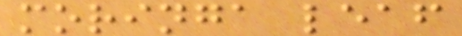moringa leaf
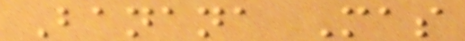Banana Mas
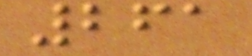261
